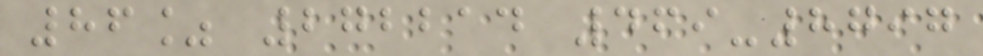86% 272214 469-8797
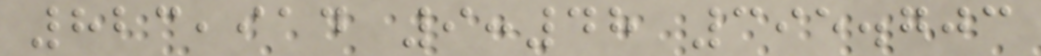823,914 9:48 395.703
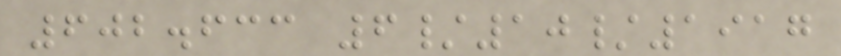602.633 6/10/1917
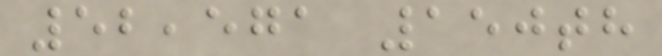52,571 150th
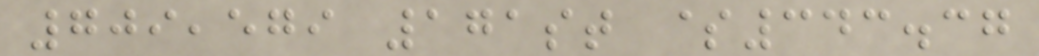709,579 171st $343.37
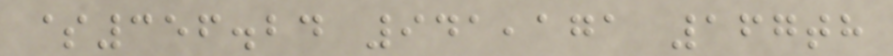$356.24 941,171 167th
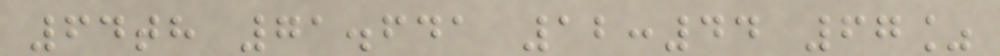64th 71.641 12:44 67%
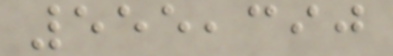555,390
